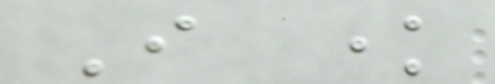I know
